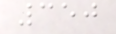350
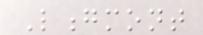Longmont
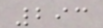293
